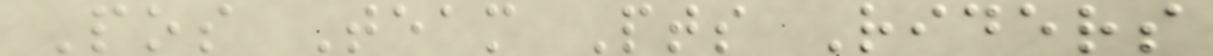Pos Team Pts Riders
